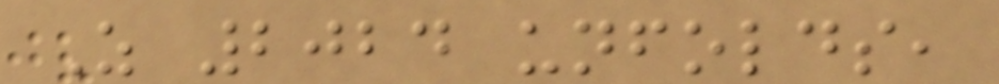As 2024 unfolds,
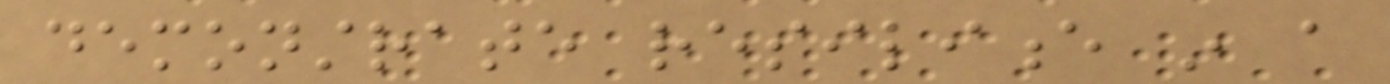demonstrate resilience in a
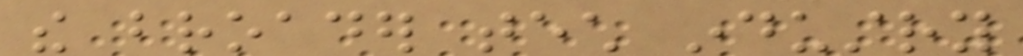the broader tech industry
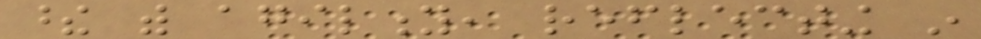these with agility, reflecting in
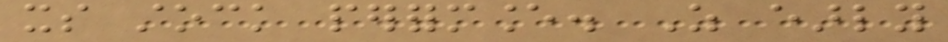its stock performance. As early
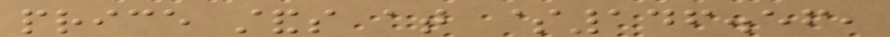price stands at $146.56,
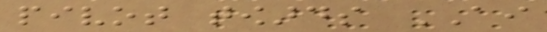pivot towards AI
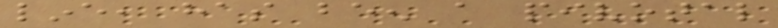line, has been a pivotal
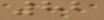82
